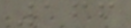166
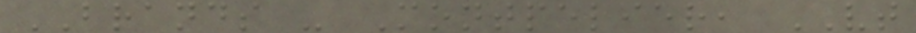BRANDS - Montpelier, VT
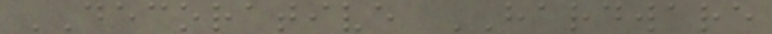DECORATIVE HARDWARE
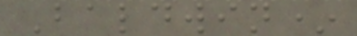Baldwin*
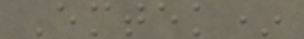Emtek*
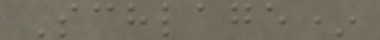Schlage*
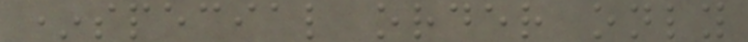*special order only
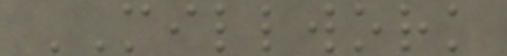MILLWORK
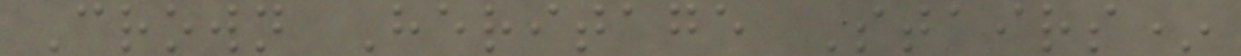Crown Heritage Stairs*
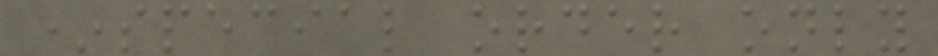*special order only
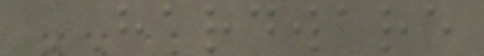HARDWARE
